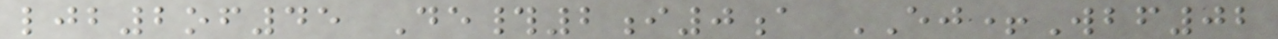ljb2of45 De#2i0a EJ+Wbf02
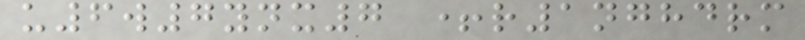u6w7ynx7 +r1nghdrm
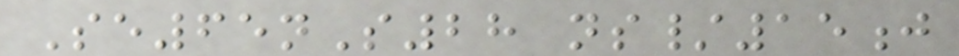Se65nS28 ns/15j
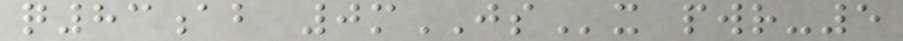q83ab 0mJSx pwr-5
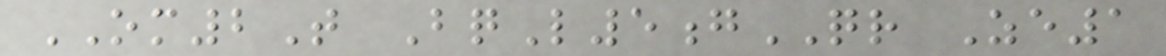OM2T BqL5gQR Ze1
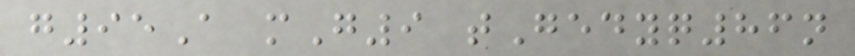g95A mG9 tGedyq86n
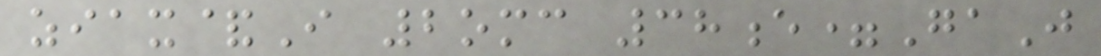ziax&I 2omc 38e=GaJ
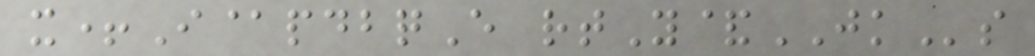x+I@pdbqE rtY&JKs
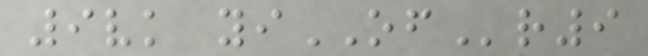9vk yiOFr9
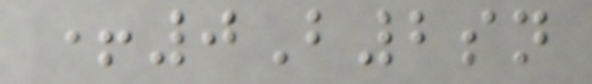+0B2sn
